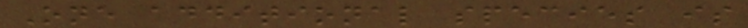One additional species is
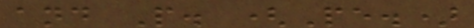and P. (Pe.)
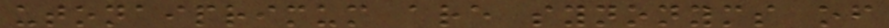utonaiprimum are synonyms of
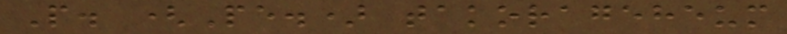P. (Pe.) takorageheum
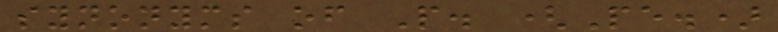synonyms of P. (Pe.)
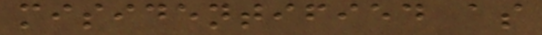misidentified as
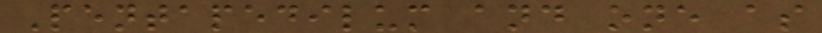Pentapedilum and one as
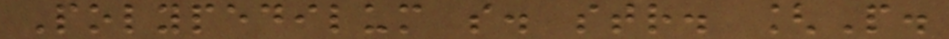Polypedilum s. str. [P.
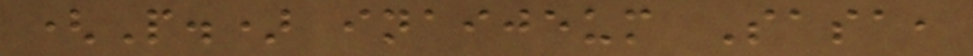(P.) inaijeum Sasa,
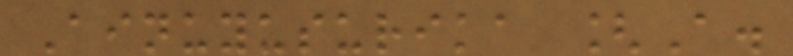Ainuyusurika [A.
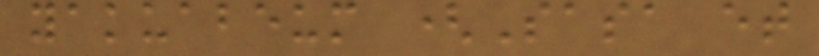yakuabeum (Sasa et
